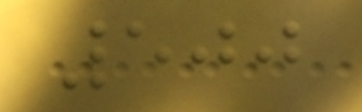500
